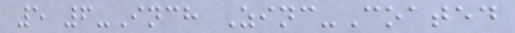5 6-Inch Zinc-Coated
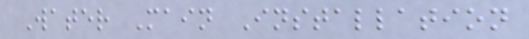Water Main Installation
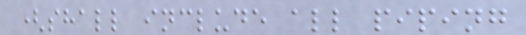(shall include all piping
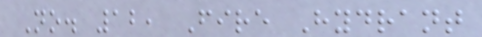No. 12, Fire Hydrant
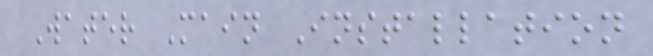Water Main Installation
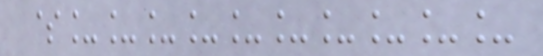$__________
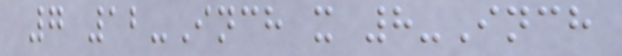7 12-Inch x 8-Inch
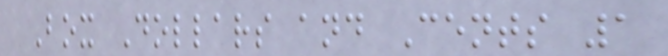Box Dollars and Cents 1
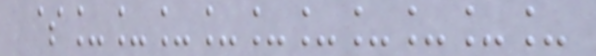$__________
